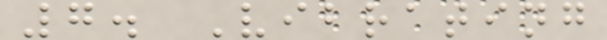7. Vibrating
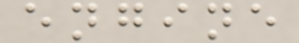engine
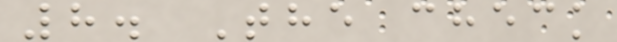8. The check
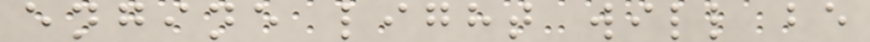engine light will be
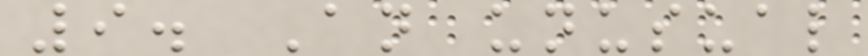9. An unusual
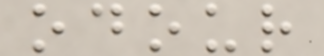odour
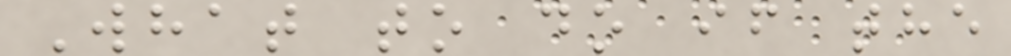What to do if the
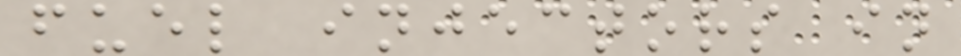fuel injectors in
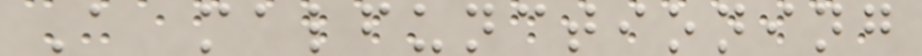A malfunctioning
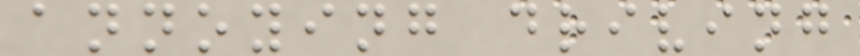annoying driving
